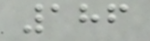186
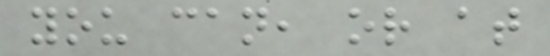you can, or at
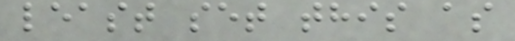least set this as
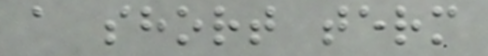a short term
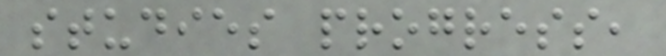studies progress,
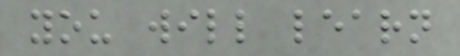you will learn
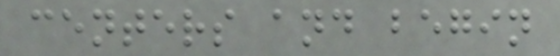centers and begin
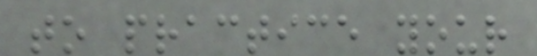to practice your
